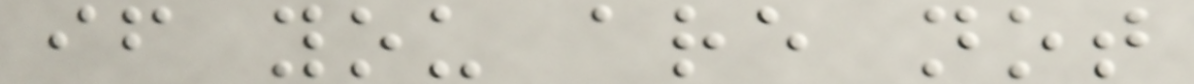if you are not
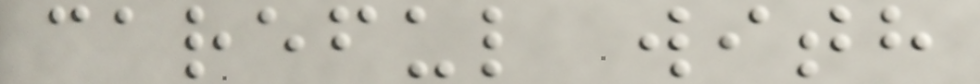careful with
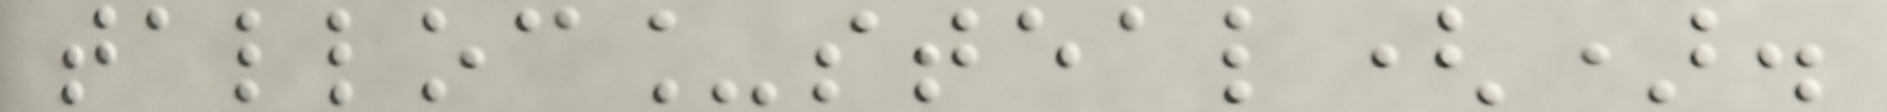talloc_steal().
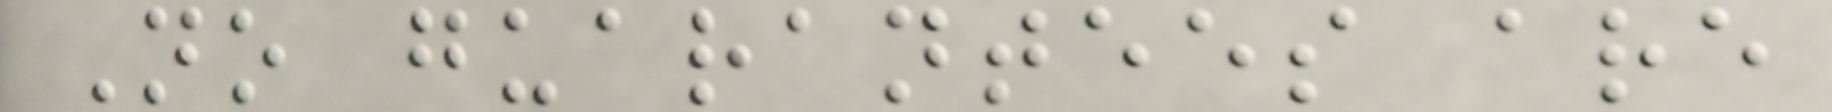No guarantees are
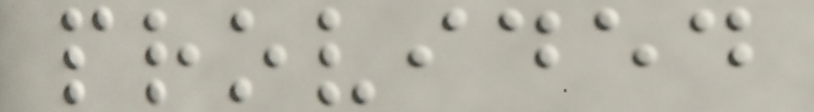provided
